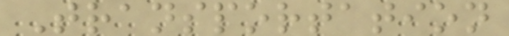Transportation
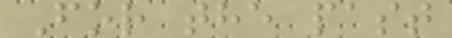For the past
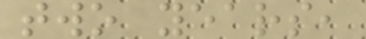two years,
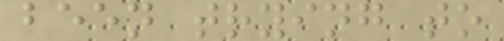been trying to
